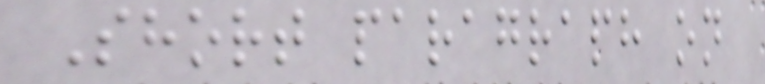Short paragraph on
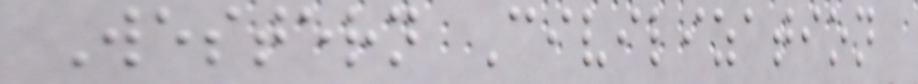Western Civilization
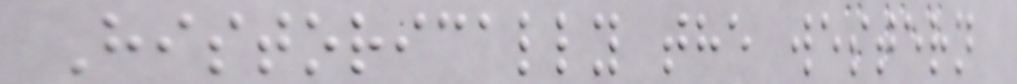Historically the western
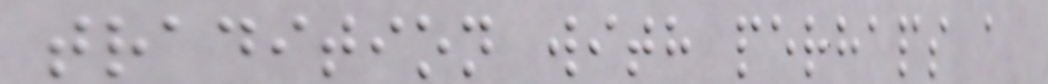tradition with perhaps a
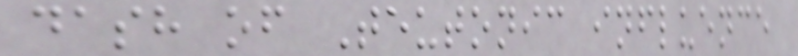dash of Teutonic influence
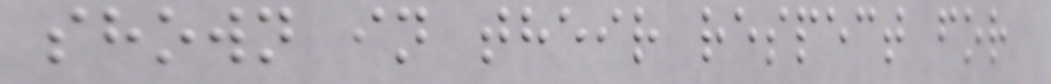shown in their respect for
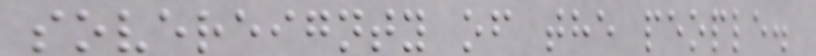sovereignty of the people.
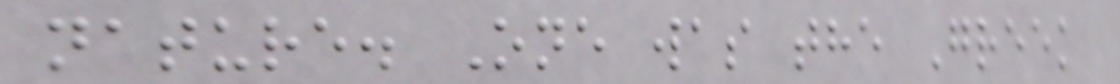nature. One was the Greek
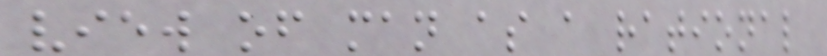view of man as a rational
